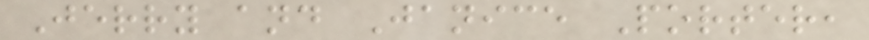Jerry and Janice Porter,
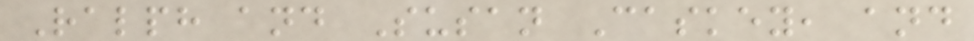Ralph and Susan Caskey, and
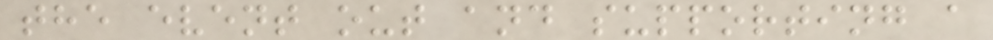the event out and supporting a
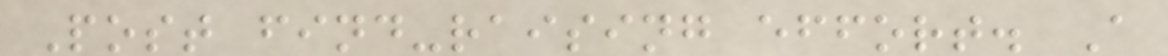Post find-raising effort. A
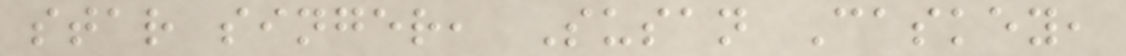star singer, Susan Caskey,
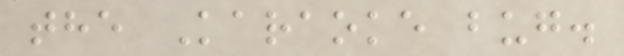the Karaoke bug.
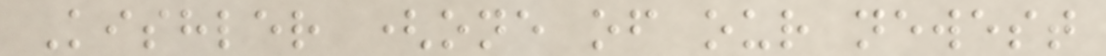Kishler (one of our newest
